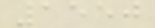1550
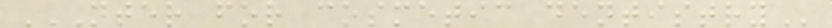NTER FOR COSMETIC DENTISTRY
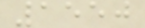1550
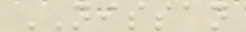NISSAN
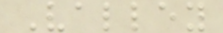Valley
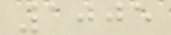1005
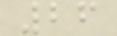26
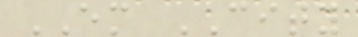EM CITY
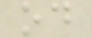od
